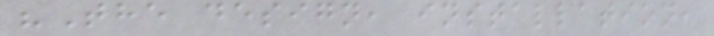"The design, installation,
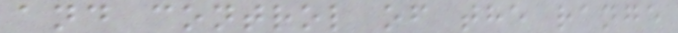and control of the range
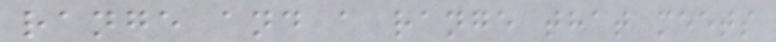range and a range that meets
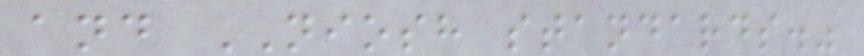and NIOSH standards."
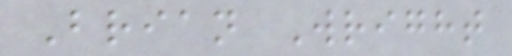Brian Wright
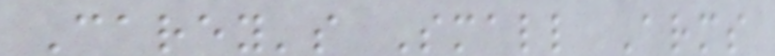Carey's Small Arms
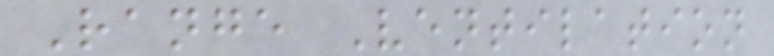Range Ventilation
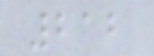212
